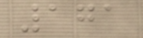171
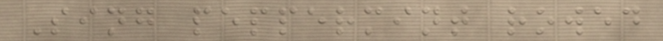Sing peppermint rowed
